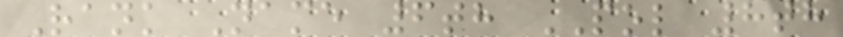Rank Name 6th POL 8th
